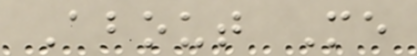About Me
